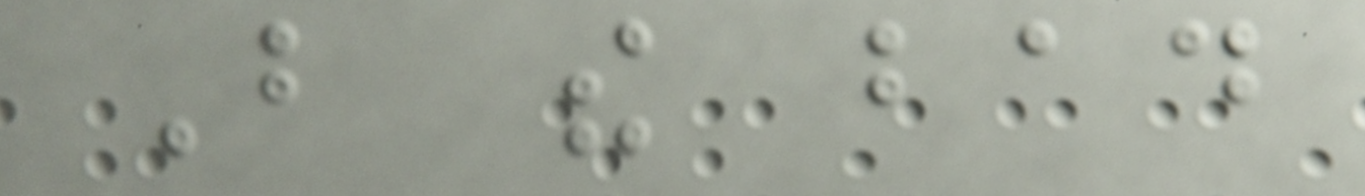But the bad
